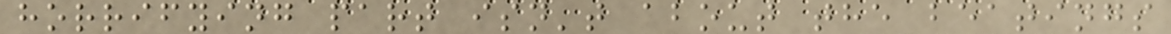horrifying part isn't about the beatings
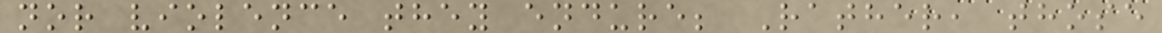nor violence they endure; Rather, those
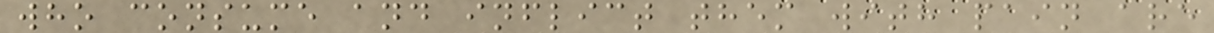who consume and inflict them with pain are
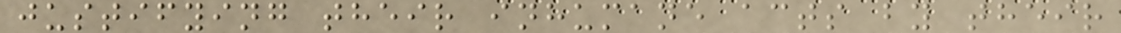justifying their inhumane acts by their
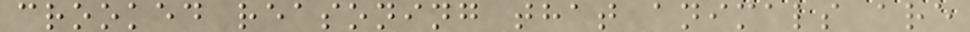crooked reasoning that animals are
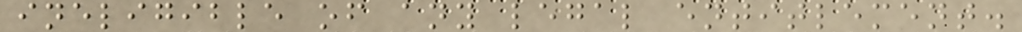ineligible of any legal entitlement.
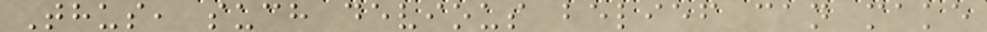Thus, such devious belief can make
